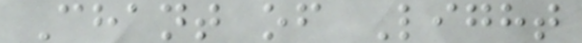Chant of Light
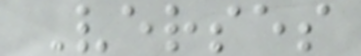Verses
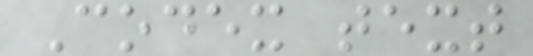Codex text
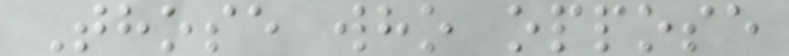Those who oppose
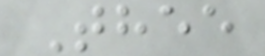Thee
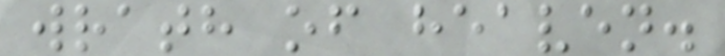wrath of heaven.
